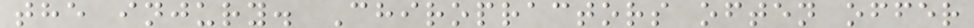the injury. Chiropractors often offer
